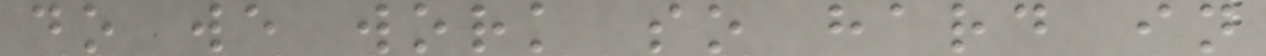do we work so hard in
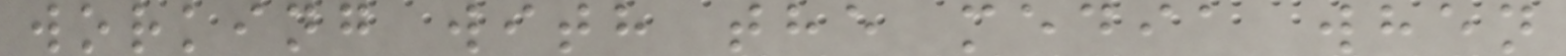working with the media when
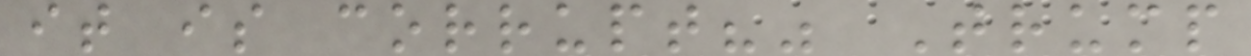it is corrupt?" Trump
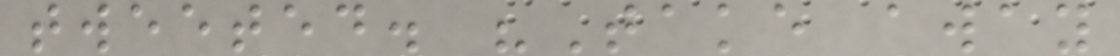tweeted. "Take away
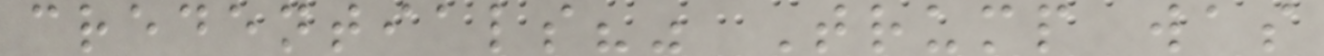credentials?" Trump was
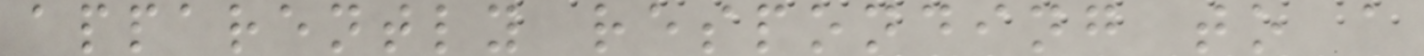apparently responding to a
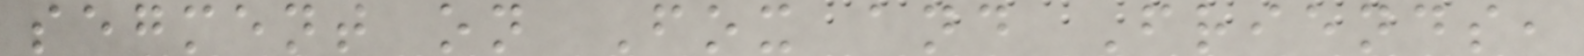segment on Fox and Friends,
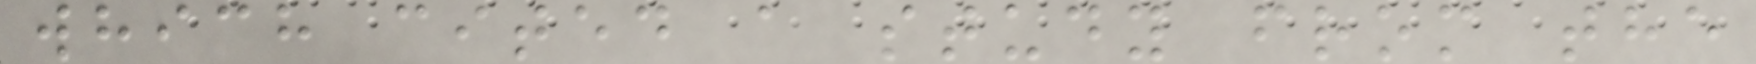which cited a study from the
